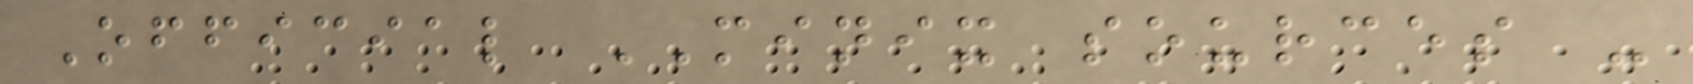Official MINIX sources -
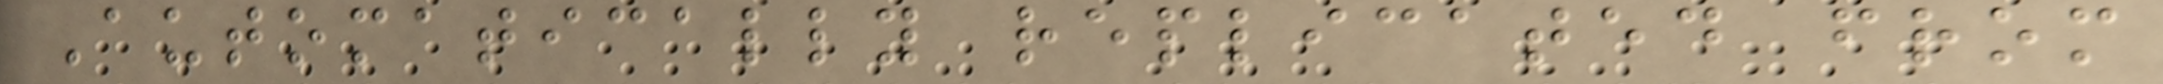Automatically replicated from
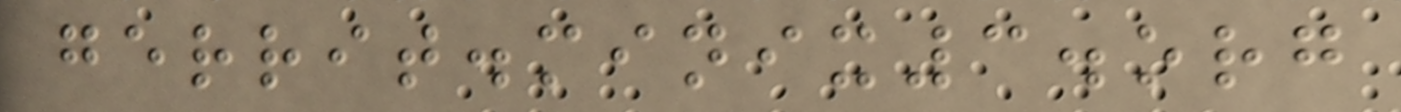gerrit.minix3.org
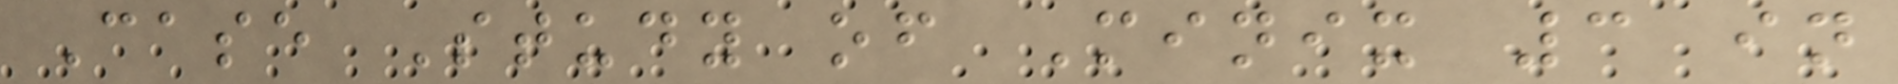Case Study of Minix 3 in
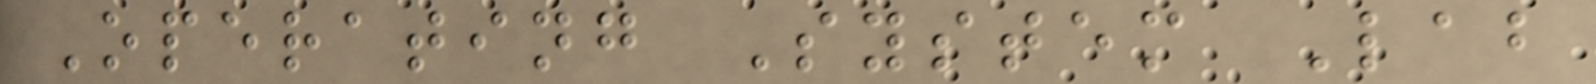Operating System Lab
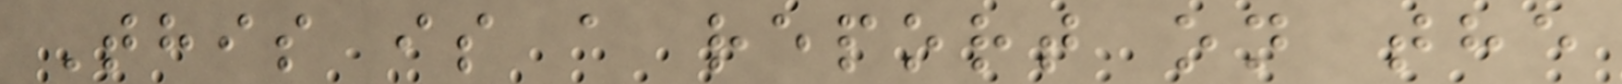This is a report on the
